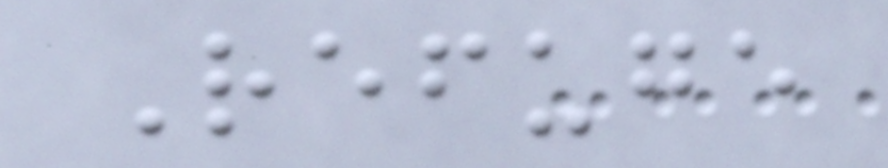Refuge
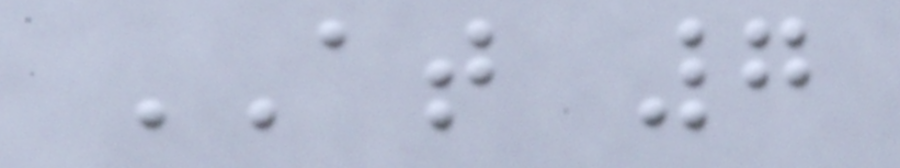AT 7
